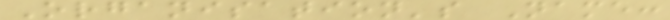Organisation's Name:
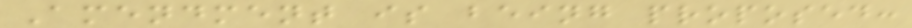Amendment is being proposed:
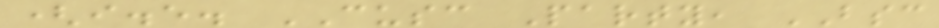(i.e. CUSC Party, BSC
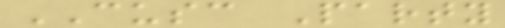CUSC Party
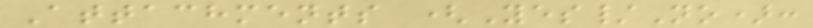Attachments (Yes/No):
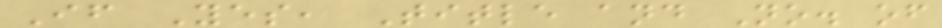If Yes, Title and No. of
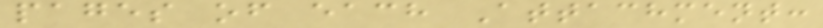pages of each Attachment:
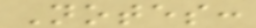Notes:
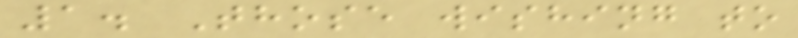1. Those wishing to
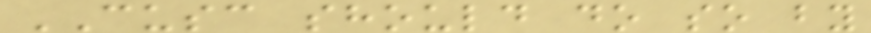CUSC should do so by
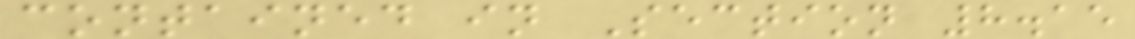contained in Section 8.15
